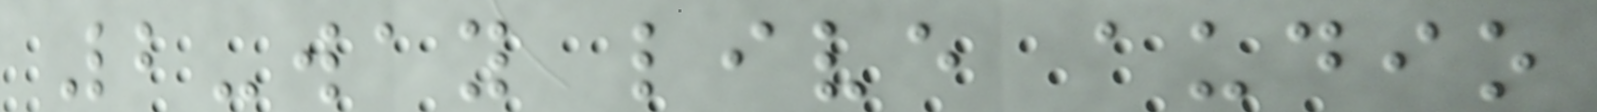2-way live audio
